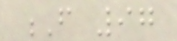F 97
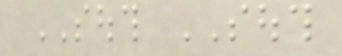SOUTH SOUTH
